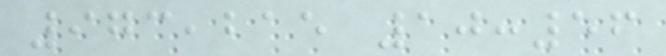973,215 10:56
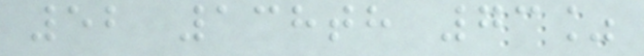52 138th 73%
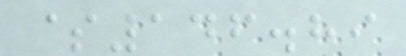$146.89
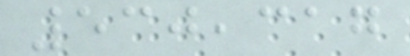530,317
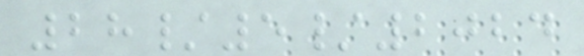28/5/2024
